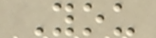You
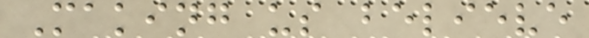Making us believe
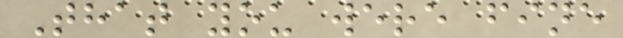That you were fine
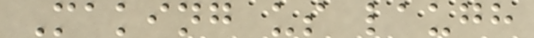Making us laugh
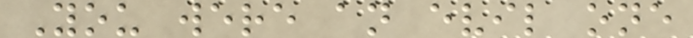You were an evil one
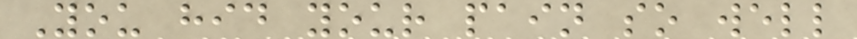You hid your pain so well
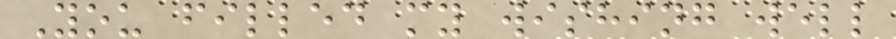You filled my wishing well
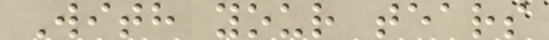With your tears
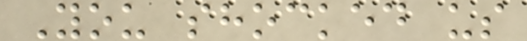You shocked us
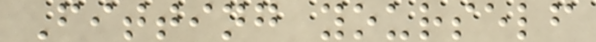Fitting yourself
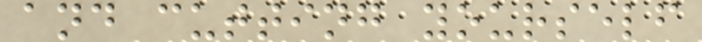and cutting yourself
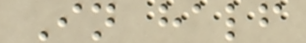In half
